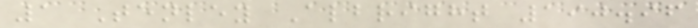1 Tenley Albright 190.96
